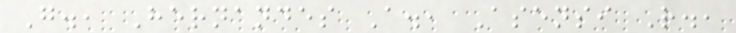G., Hernandes A., Asensi R.,
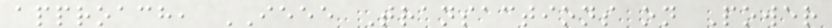approach, IEEE Transactions on Power
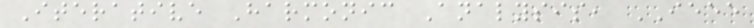Iterative Harmonic Analysis, IEEE
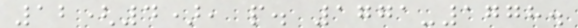12(4), p. 1771-1778.
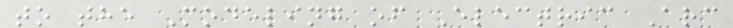to the Modeling of Electric Arc
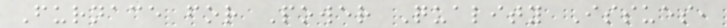Furnace for Power Quality Issues,
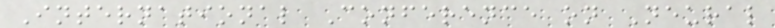International Conference on Neural
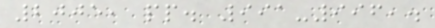2005, pp. 991-996,.
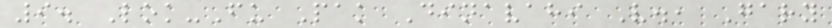9. Lok-Fu Pak Dinavahi V., Gary
